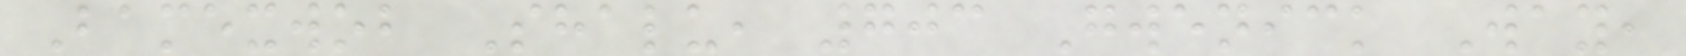Bamexwob Shalu, 703 Gwenick Way,
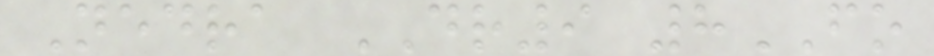Nedra DR9 8FO
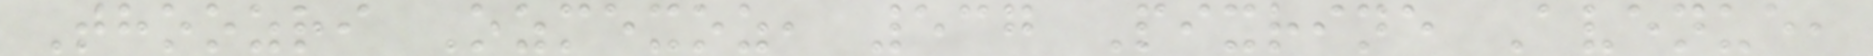Thoozri Ozmexoz, 537 Pixrine Avenue,
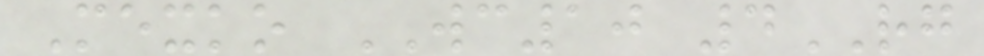Mexko WC10 4RG
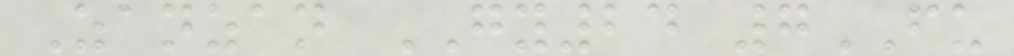Zanzan GY24 7FU
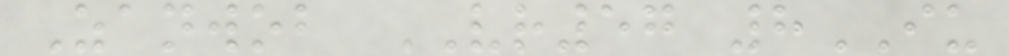Zanwob VR57 8IU
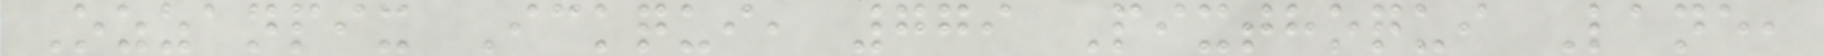Ozzanpix Ickqui, 779 Pixthoqui Lane,
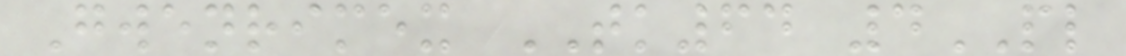Gwenrimex TK64 4PL
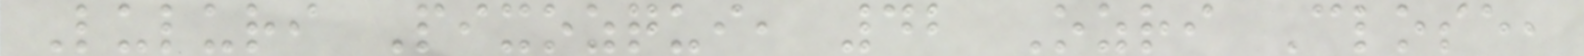Luluri Pixozqui, 42 Ozri Close,
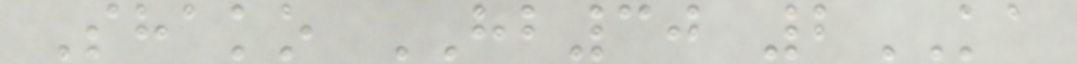Shako HB30 2KA
